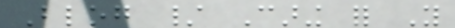Blog / Caring for You
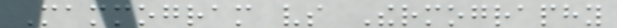Mammogram vs Thermography
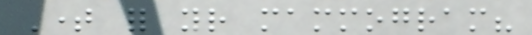Time for your mammogram?
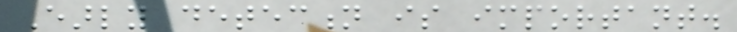Early detection is important.
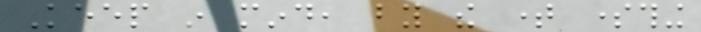Keep in mind, by the time something
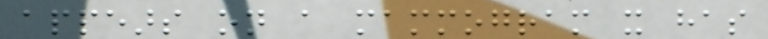appears on a mammogram it has
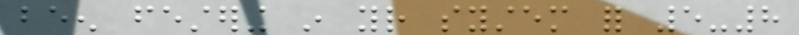been festering in your system for 5-8
